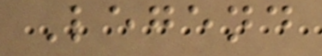Legend
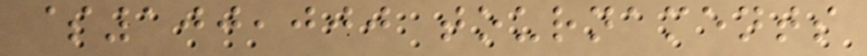$100,000 tournaments
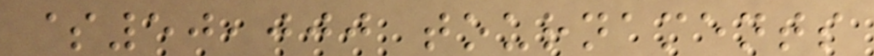$50,000 tournaments
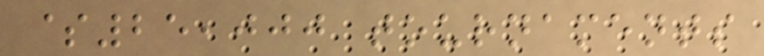$25,000 tournaments
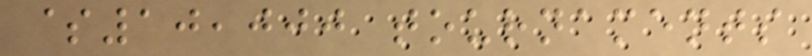$10,000 tournaments
